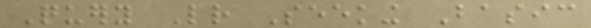Query Letter Seeking Basic
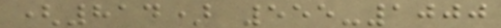(814) 555-1000
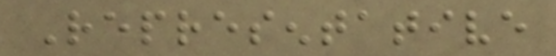Representative
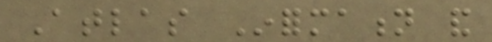Atlas Information and
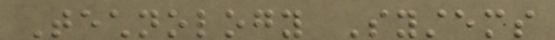Technology Systems
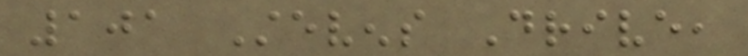101 Stevens Drive,
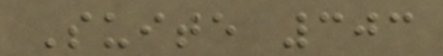Suite 303
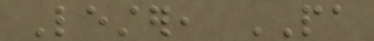Lester, PA
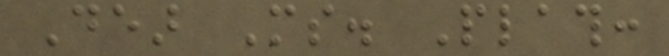Dear Ms. Plath:
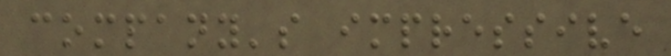company's impressive
